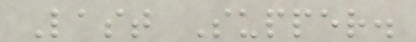Last Supper.
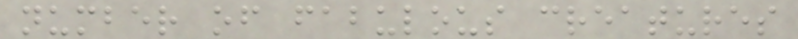number of fabulous creatures
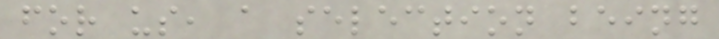for us, a selection being
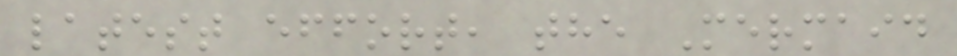latest effort, the Mermaid
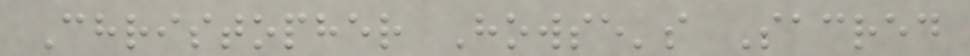Christopher Howse's Sacred
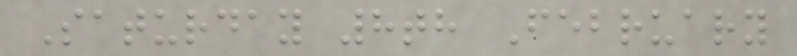Saturday 8th February
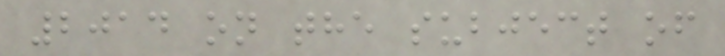2014 on the subject of
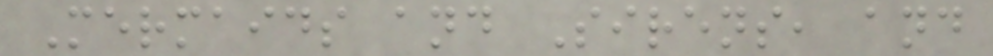Mermaids and Sirens, and
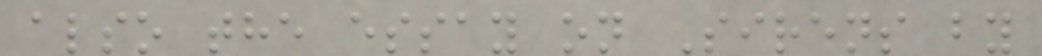also the essay on Sirens by
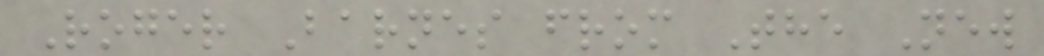Roger Barnes from The New
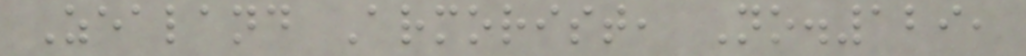Zealand Armorist, No.129,
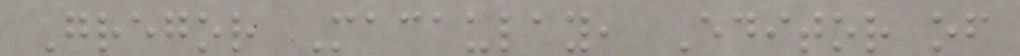Gregor Macaulay, Editor of
